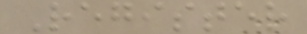Register
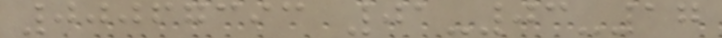00067393 01-03-17
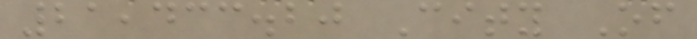21,433.20 City Of
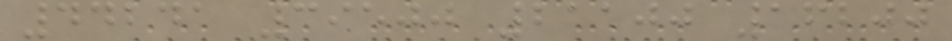44241 39500 21100 16200
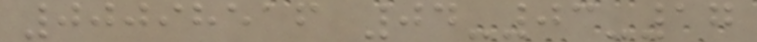00098516 04-03-17
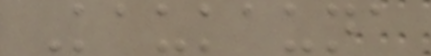Kaukauna
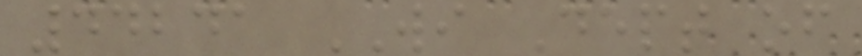44241 WI Dept of
